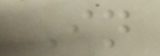In
